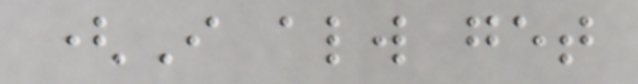(I always get
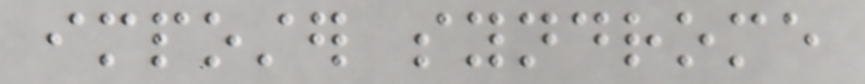imposter syndrome
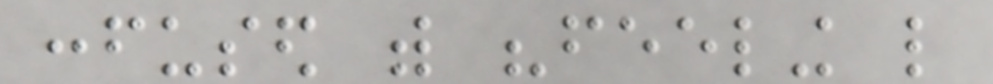confused with "feeling like
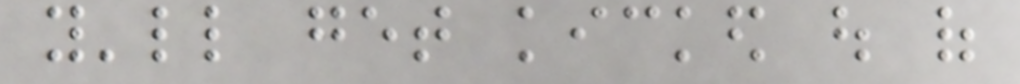you'll get kicked out of
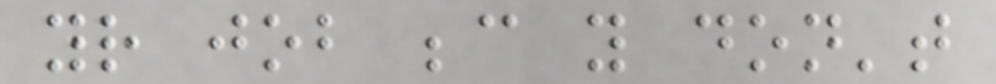your job because you don't
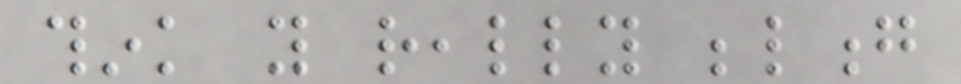think you really belong
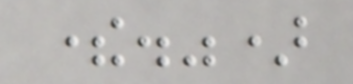there.")
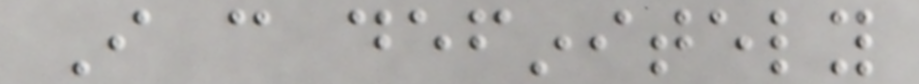I can definitely
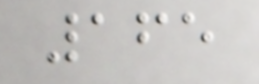165
